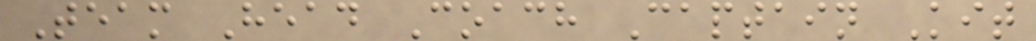Team Head Coach Captain Kit
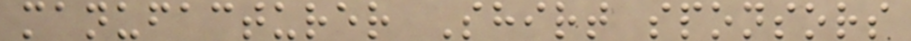manufacturer Shirt sponsors
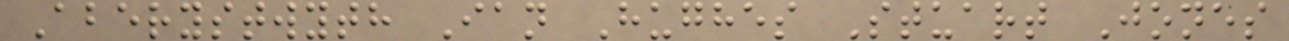Aberystwyth Ian Hughes Stuart Jones
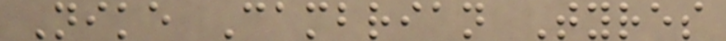Nike Cambrian Tyres
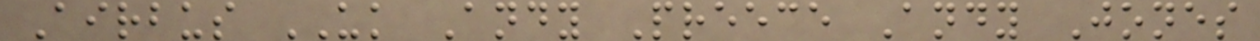Airbus UK Andy Preece Andy Jones
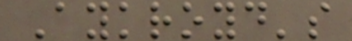Aykroyd's
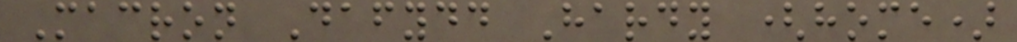Macron Dafydd Hardy (home)
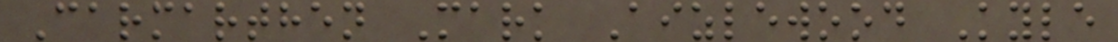Carmarthen Mark Aizlewood Kyle
